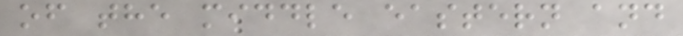of the middle eastern and
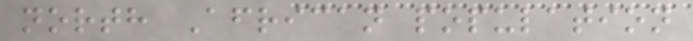north African population
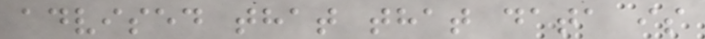advised that that data is
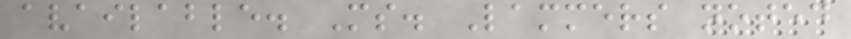available. Ms. Lammers noted
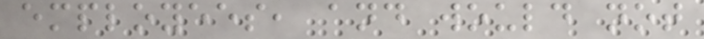employees, and would not
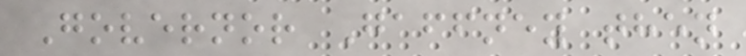Governor Gaffney then
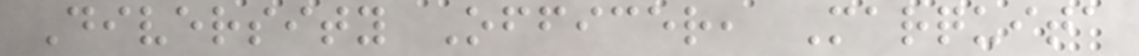Diversity Officer, Marquita
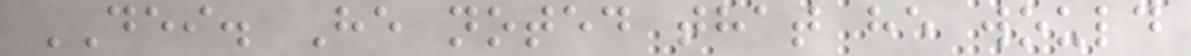DEI. He noted that he would
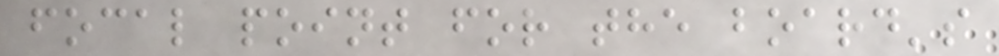focal point for the board's
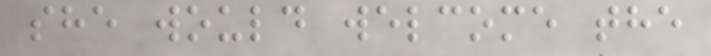she would welcome the
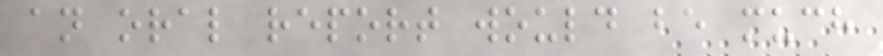an oral report would be much
